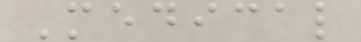Medical
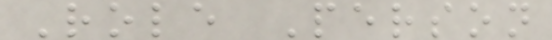Role Person
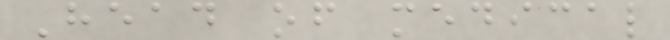Head of medical
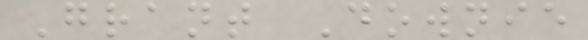Grant Downie
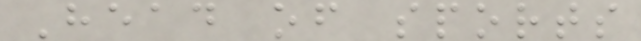Head of sports
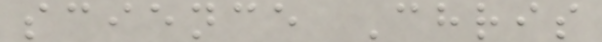science Chris
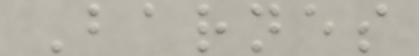Barnes
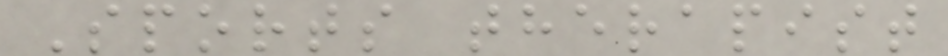Sports therapist
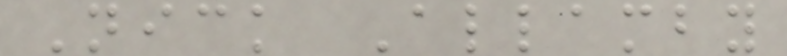Nick Allamby
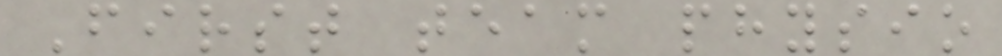First team physio
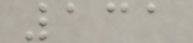131
